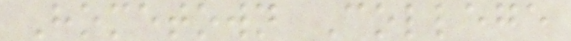Hometown College
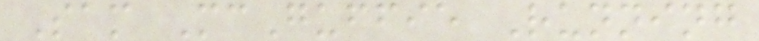Sam McGuffie Running
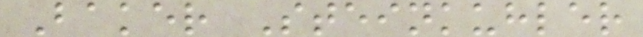Baker Steinkuhler
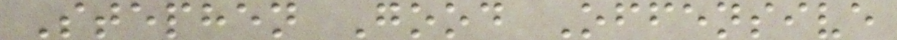Stephen Good Offensive
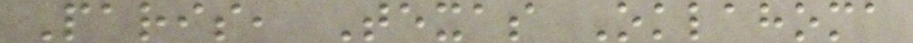Paris, Texas Oklahoma
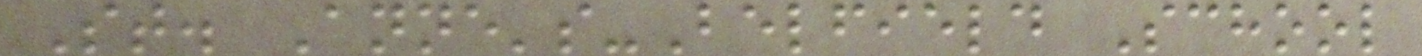St. Anne's-Belfield School
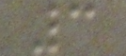3
